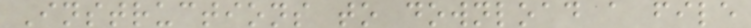Instructions to download a file
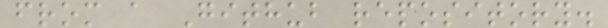from a Github repository.
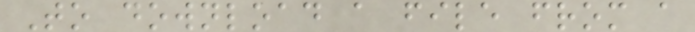To download a file from a
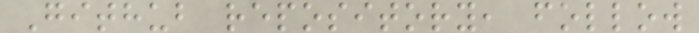Github repository, follow
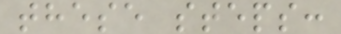these steps:
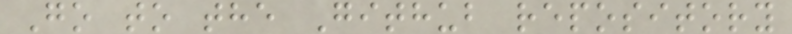Go to the Github repository
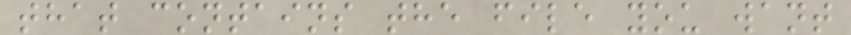that contains the file you want
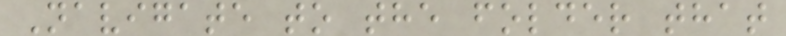Navigate to the folder that
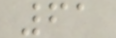61
